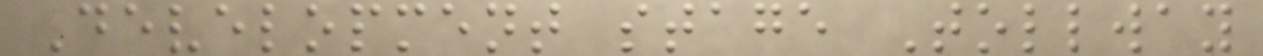Development stage Tollway
